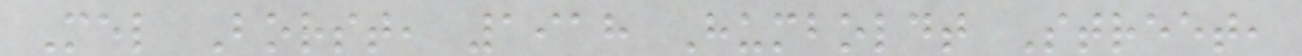Mel Borst, 1918 Humboldt Street,
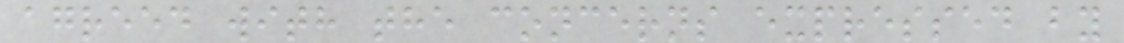agreed with the concerns expressed by
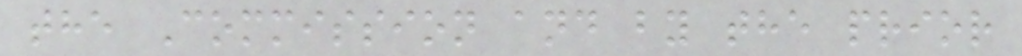the Commission and by the prior
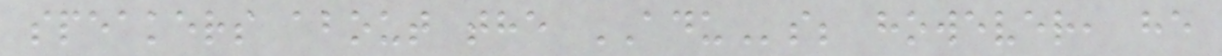speakers about the ADUs; however, he
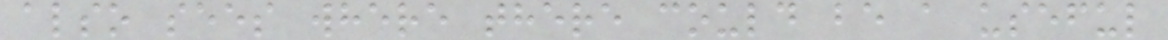also sees where there could be a useful
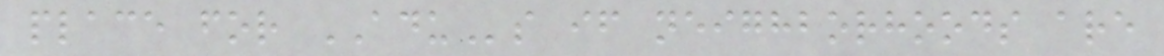place for ADUs if neighborhoods are
